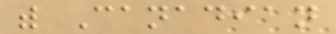with Canadian
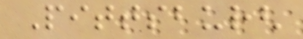Pittsburgh
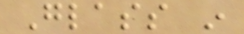Glass in
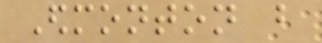Edmonton but
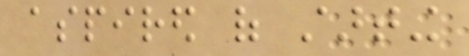aspired of starting
